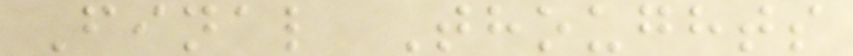Final Thoughts
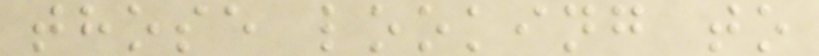those looking to
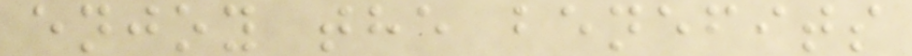enjoy the benefits
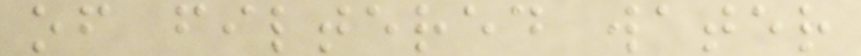of filtered water
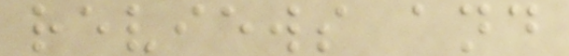reviews and
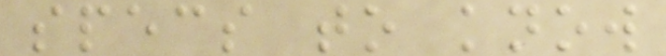specs to know
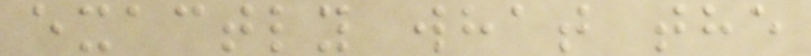exactly what the
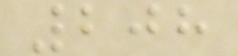208
